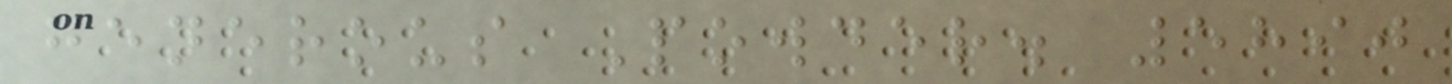generous Powder. 5890
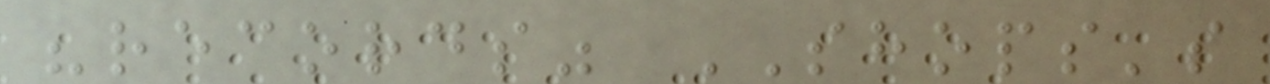"records" SHOPS's
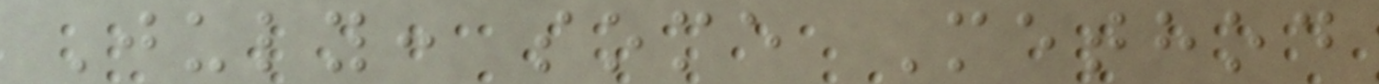July: some Method
